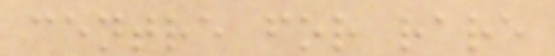centre for rare
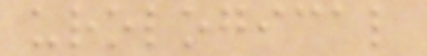urological
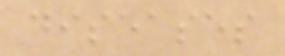diseases
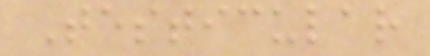Testicular
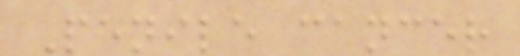Penile cancer
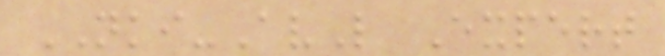NKI-AvL Expert
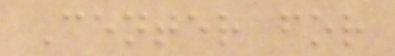Center for
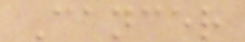Cancer
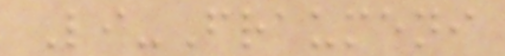Li-Fraumeni
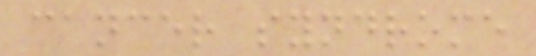cancer syndrome
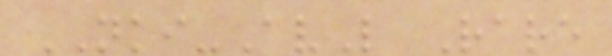NKI-AvL Rare
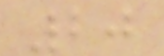20
